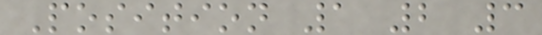Position 1 2 3
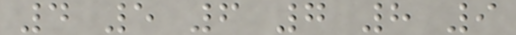4 5 6 7 8 9
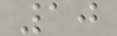10
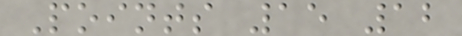Points 15 12
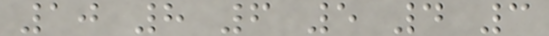10 8 6 5 4 3
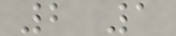2 1
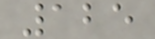125
